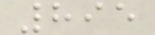895
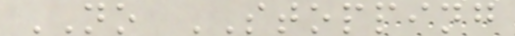NO STOPPING
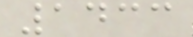1433
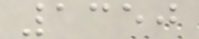1350
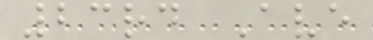23rd Ave
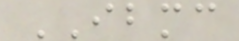IBMC
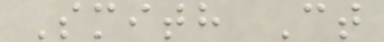Smith Ct
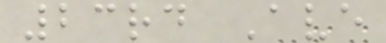23rd Ave
